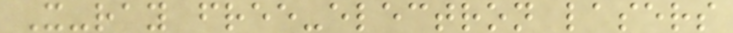X-ray free-electron lasers
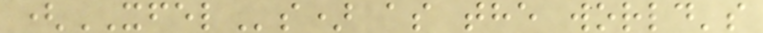(XFELs) as the world's
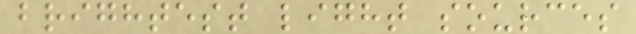brightest light sources
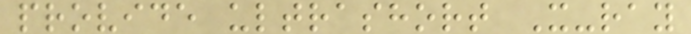provide ultrashort X-ray
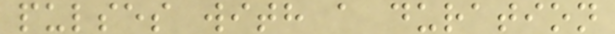pulses with a duration
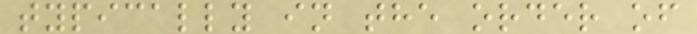typically in the order of
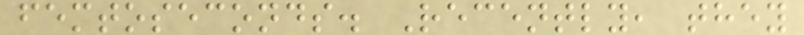femtoseconds. Recently, they
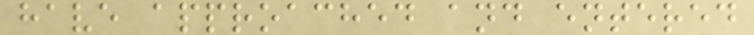have approached and entered
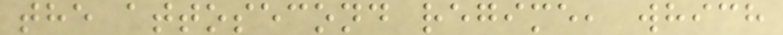the attosecond regime, which
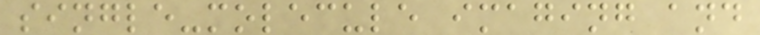single-molecule imaging and
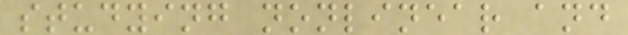studying nonlinear and
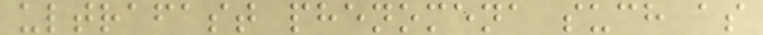ultrafast phenomena such as
